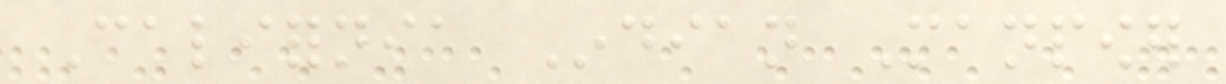California Indian Manpower
